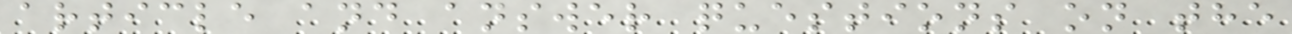article and answer questions on the
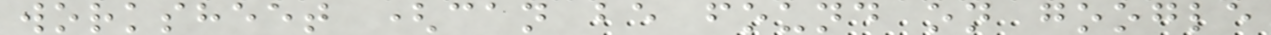worksheet (can be found on google
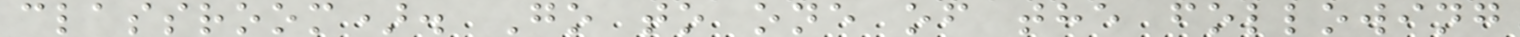classroom). Go to one of the following
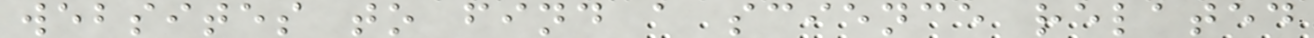websites to find a science related
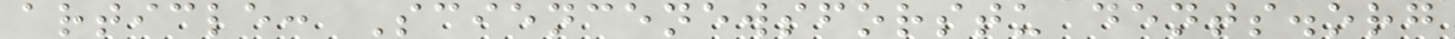article: Sciencenewsforstu dents.org
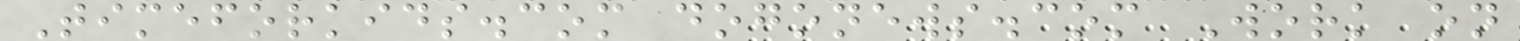Timeforkids.com dogonews.com Work on
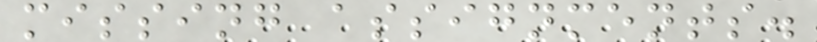missing assignments.
